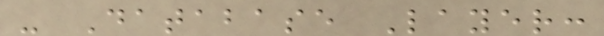- Database Layer:
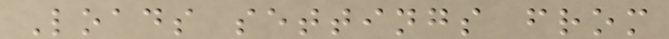Loads settings from
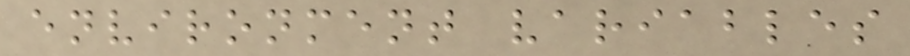environment variables
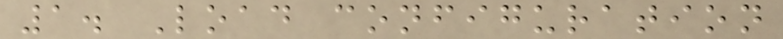1. Load configuration
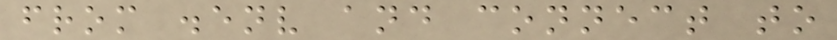from .env and connect to
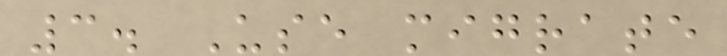3. Use migrate
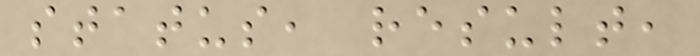status, result,
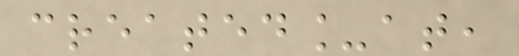created_at,
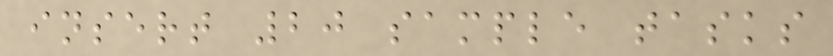insert 20 sample tasks
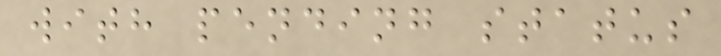with pending status
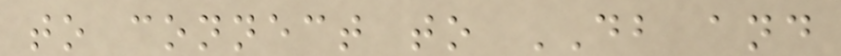to connect to DB and
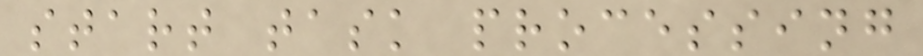start task processing
